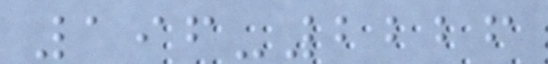196-2226
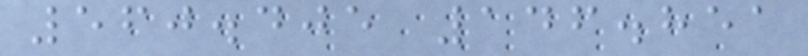560.405 146.851
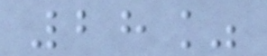28%
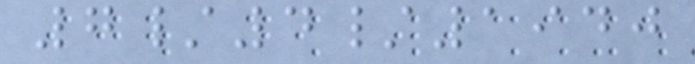7/4/1940
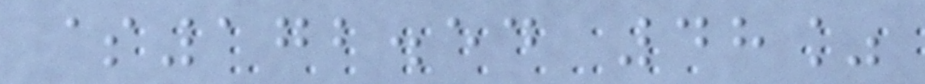$172.54 48%
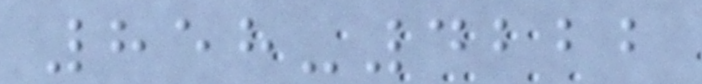858-4222
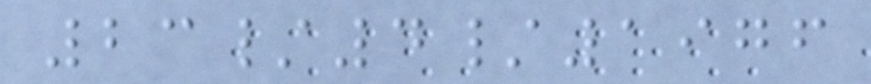23/4/1976
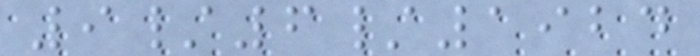9/6/1924
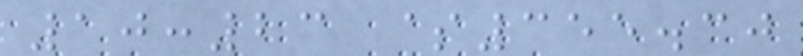10:23 $355.30
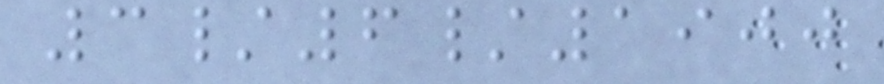3/6/1900
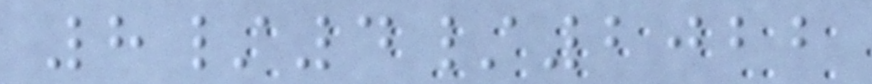8/4/2022
